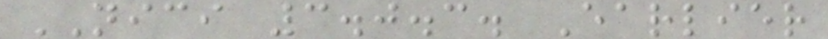NICI 3.0.3. Earlier
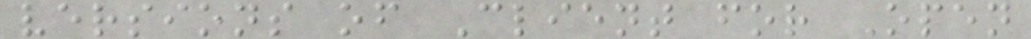versions of Client for Open
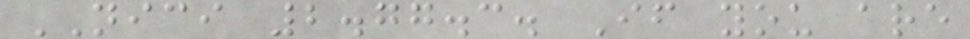NICI 2.77.3. If you are
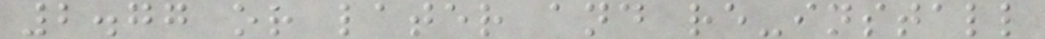2.77 or later and re-install
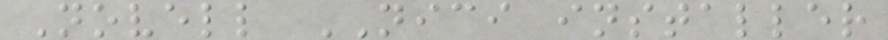Novell NICI installer
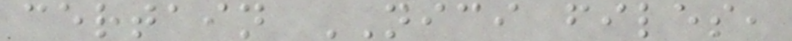certain NICI files,
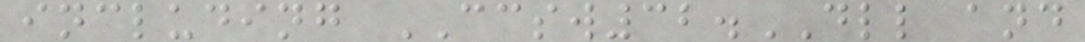including CCSW32.DLL and
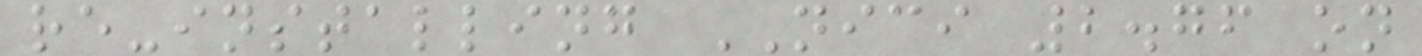re-installing NICI 2.76 on
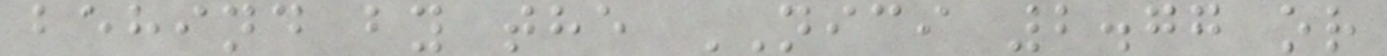behind by the NICI 2.77 or
